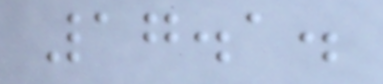17.1.
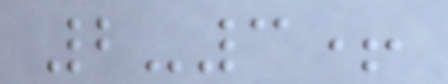2-3+
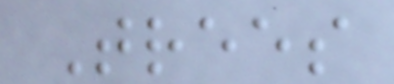Trees
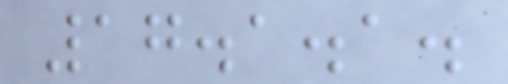17.1.1.
